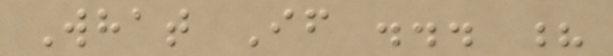What If ... ?
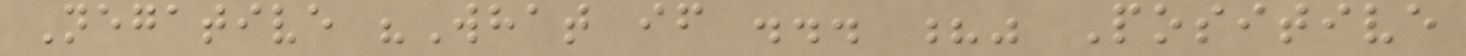Negative "What if ... ?" Positive
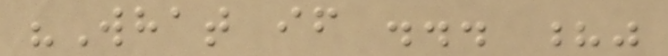"What if ... ?"
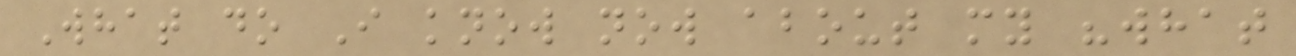What do I know now about my "what
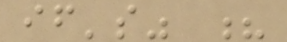if's" ?
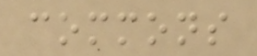commons
